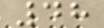48
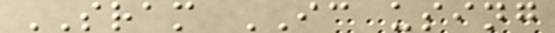SRAM IC using
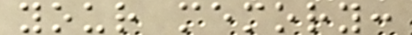your memory:
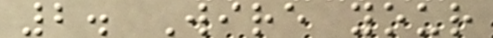2. Wire your
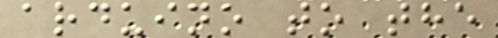arduino to the
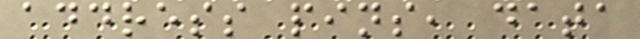address pins, data
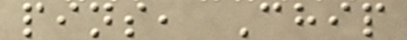pins, Chip
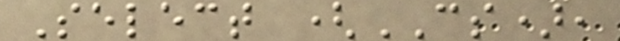Select (CS),
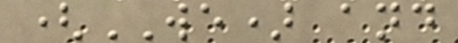(WE) and
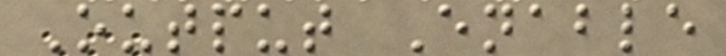Output Enable
